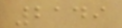2149
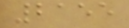2155
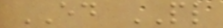ED PL
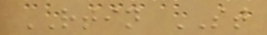RTIN ST
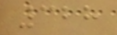328
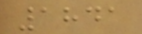1841
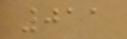011
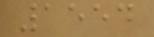1554
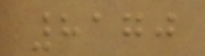8170
